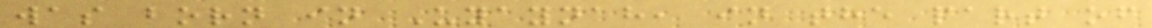was born in Uyaynah, in the part of
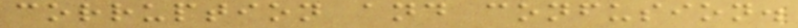corruption and confusion.
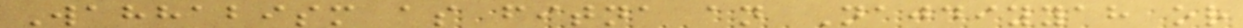Wahhabism as fitna an Najdiyyah or
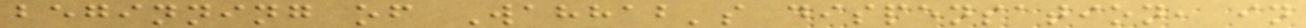beginning of Wahhab's dispensation, in
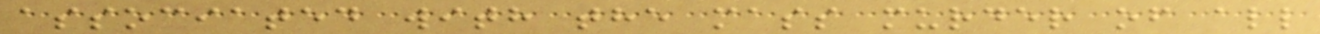associated with the mass murder of all
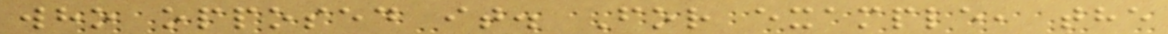who opposed it. For example, the
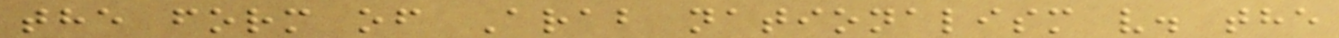the form of Arab nationalism v. the
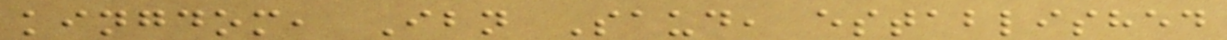kingdom, Ibn Saud, established
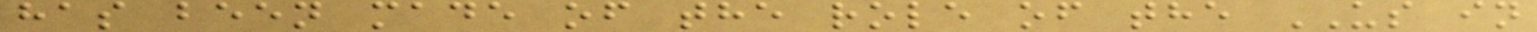has been made of the role of the US in
